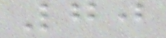70
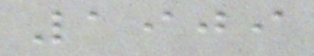1909
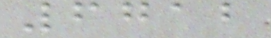6712
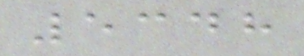5348
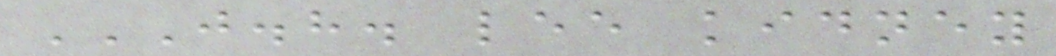J.H. LEE KIDNEY
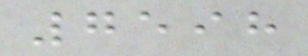7598
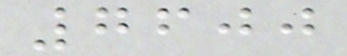7600
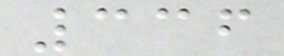336
